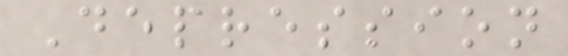Depression
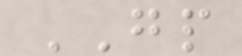GP
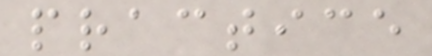practice
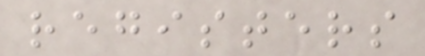registers
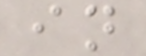in
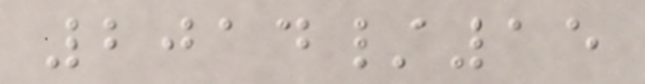2014/15
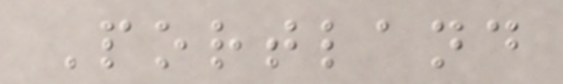Portland
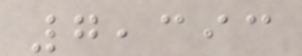7,393
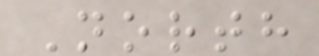North
